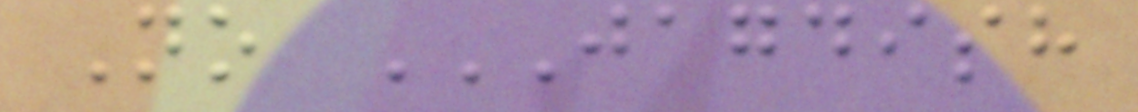No JAGDISH
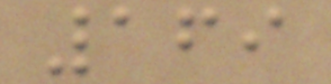169
